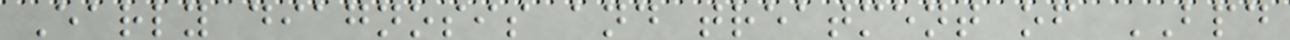Early diagnosis and treatment of BPD
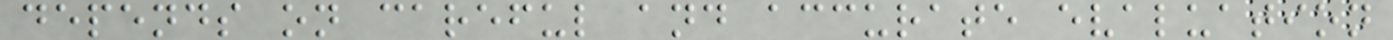depends on careful and accurate evaluation
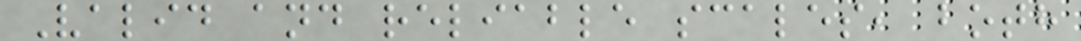Valid and reliable scales, both
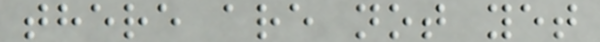there are not yet
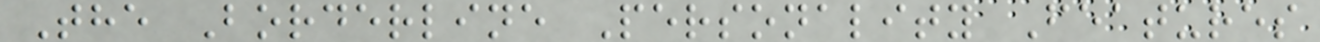The Borderline Personality Features
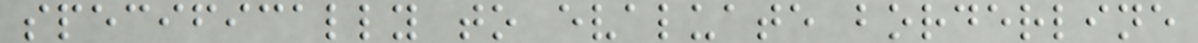specifically to evaluate borderline
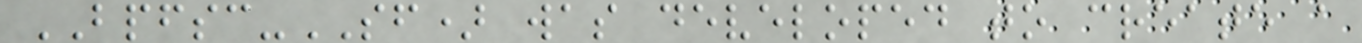BPFSC-SF) was developed to create a
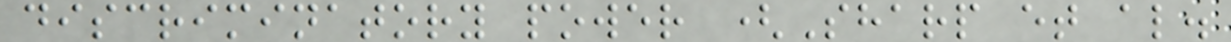discriminatory power (Sharp et al.
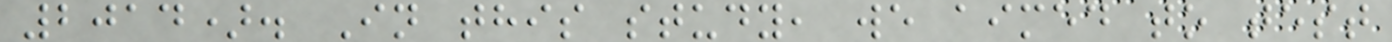2014). In this study, we aimed to test
